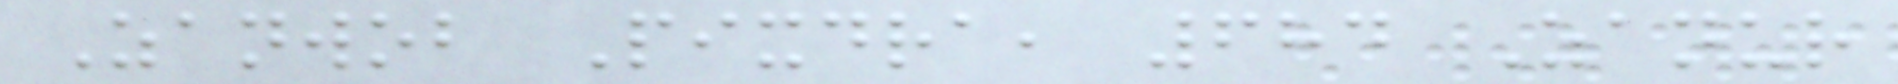Zanwob Pixdra, 684 Zanur
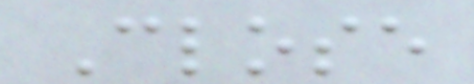Close
